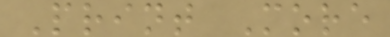Print More
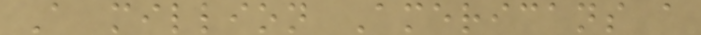A million Americans a
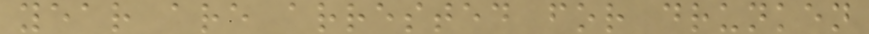year are arrested for drunken
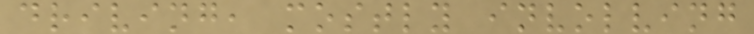driving, mostly involving
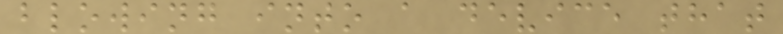blowing into a device that
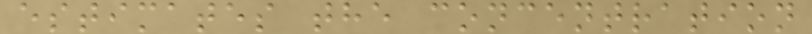estimates the concentration
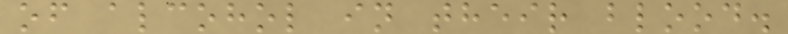of alcohol in their blood.
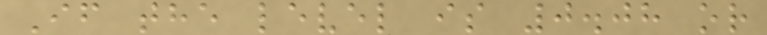If the level is 0.08 or
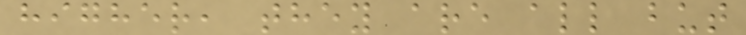higher, they are all but
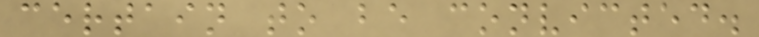certain to be convicted.
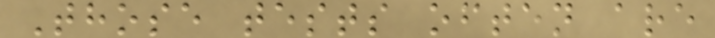Those tests often are
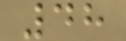48
